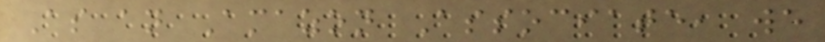As an Amazon Associate, we
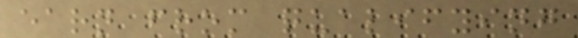earn from qualifying
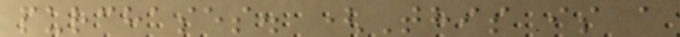purchases. (This is a
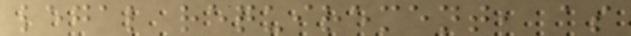legal requirement, as
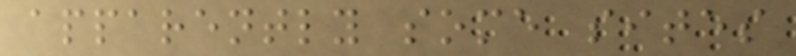apparently some sites
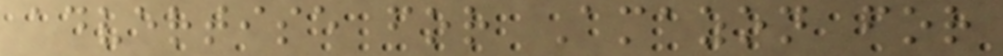advertise for Amazon for
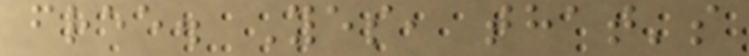free. Yes, that's
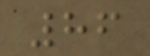86
